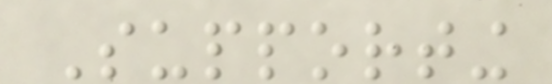Supporting
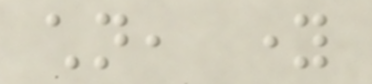children, young
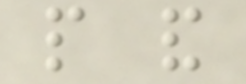people and
